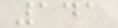141
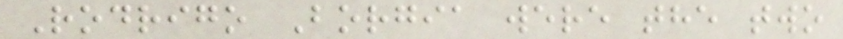Rodrigo Borgia were the two
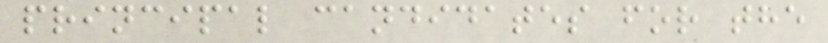principal candidates for the
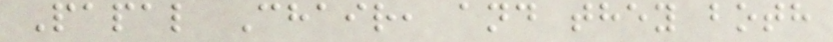Papal Chair, and they both
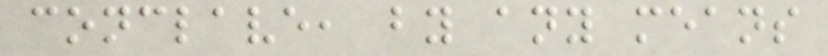conclave, by any means
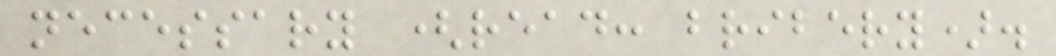necessary (read: bribery).
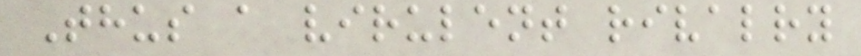Thus a virulent rivalry
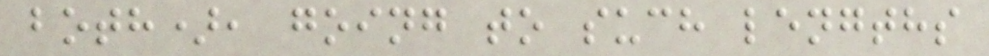both), going to such lengths
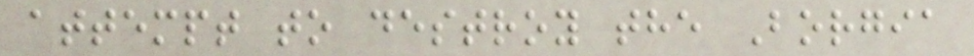attempt to destroy the Borgia
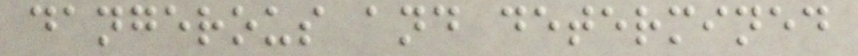dangerous and determined
